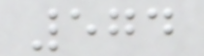574
